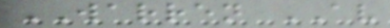WARREN AV
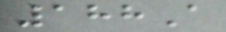188A
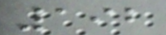192
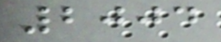2004
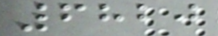6820
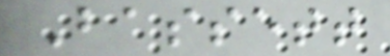Bassett
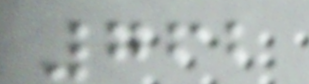762
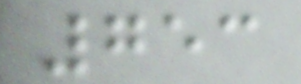753
